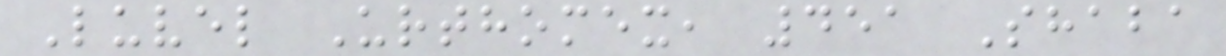Luvel Urthomex, 451 Shaba
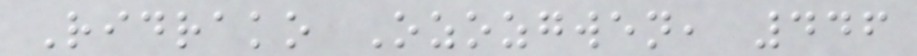Ridrako Ozozgwen, 446
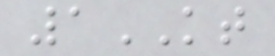1KT
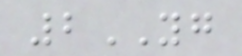2YG
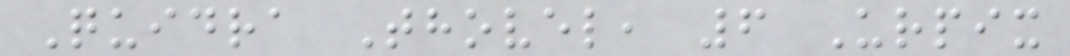Quidra Thovel, 6 Urpix
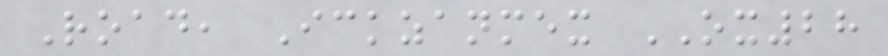Road, Ickzanmex OX28
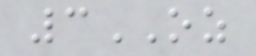3OZ
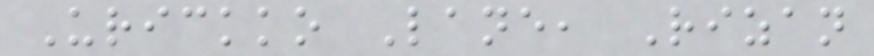Urickko Lane, Rizan
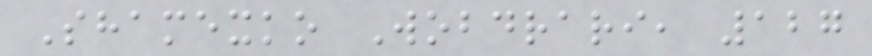Shamexko Wobdrari, 127
